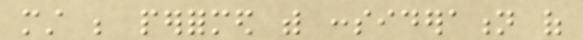must be performed with consideration of
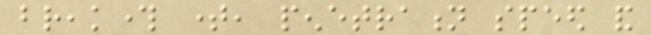breakthrough time, penetration speed and
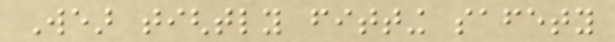Wear tightly fitting safety
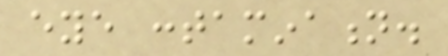eye contamination.
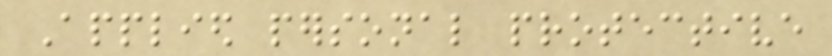Applied personal protective
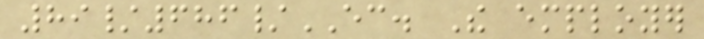89/686/EC. The employer
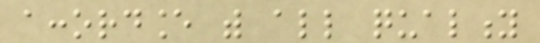accordance with all quality
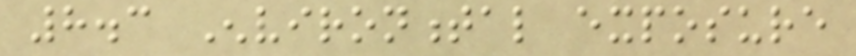8.3 Environmental exposure
